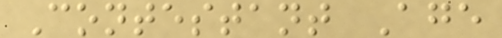Contestant Age
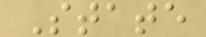State
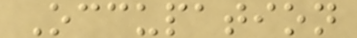Occupation
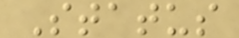Status
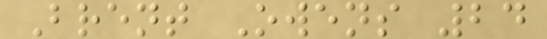Brent Owens 24
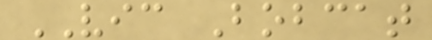VIC Bobcat
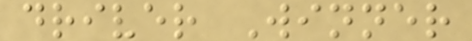driver Winner
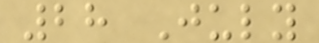28 July
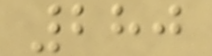280
